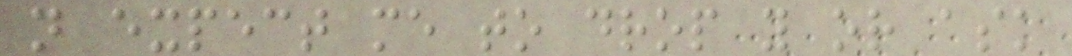not expect me to drop you or ask
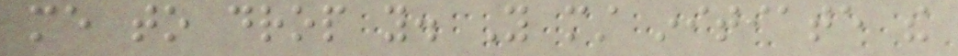me to drop you. You must initiate the
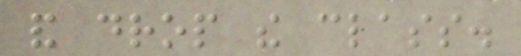and drop the class.
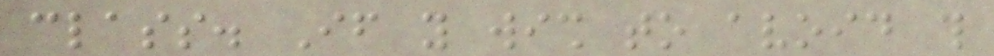class. If you wish to avoid this
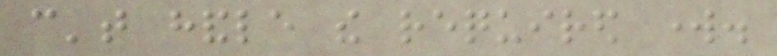can't handle the required work.
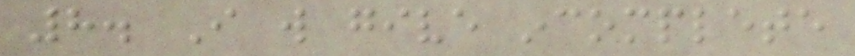8. I will give incomplete
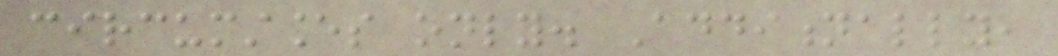circumstances only. Additionally,
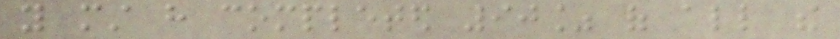you must have completed 90% of all the
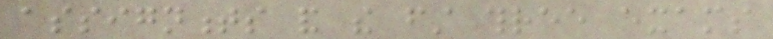assignments and the first three exams
